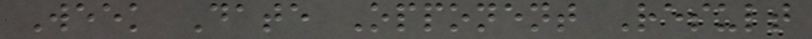Week Date Opponent Result
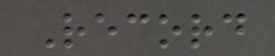Record
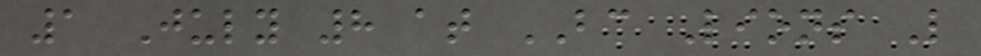1 July 8 at BC Lions L
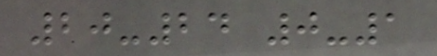20-24 0-1
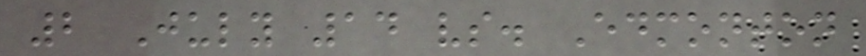2 July 14 vs. Edmonton
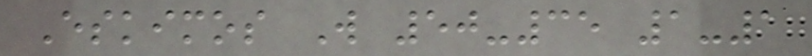Eskimos W 50-35 1-1
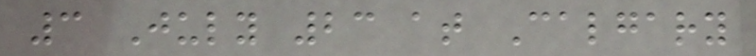3 July 23 at Calgary
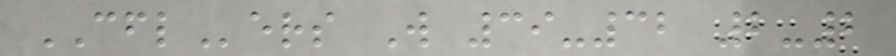CFLers W 39-32 2-2
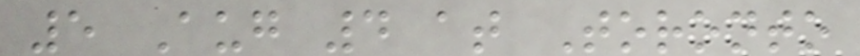5 Aug 4 at Toronto
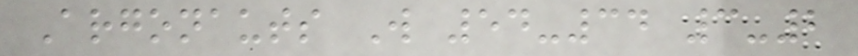Argonauts W 54-34 3-2
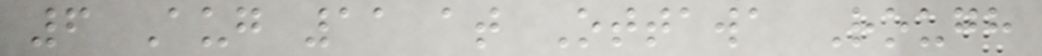6 Aug 11 at Ottawa Rough
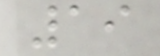19
